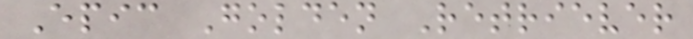Epic Golden Retriever
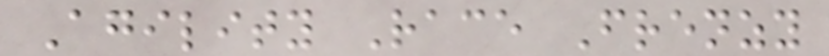Agility Race Frenzy
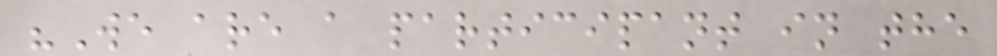"We are a participant in the
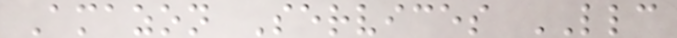Amazon Services LLC
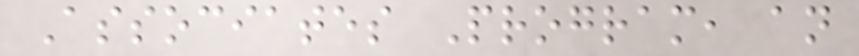Associates Program, an
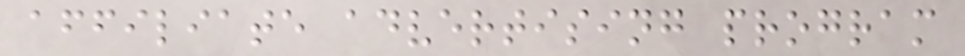affiliate advertising program
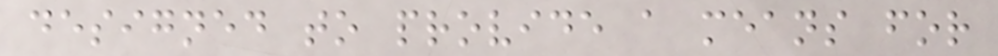designed to provide a means for
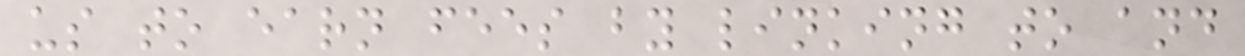us to earn fees by linking to and
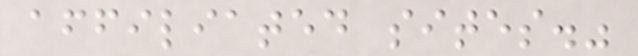affiliated sites."
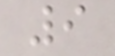9
